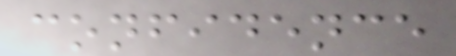confidence
